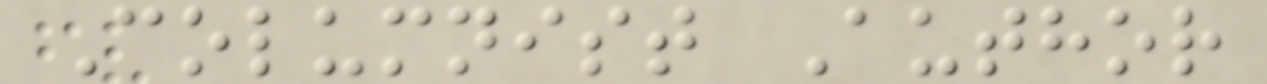Columnist Author
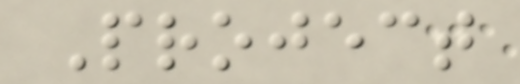Project
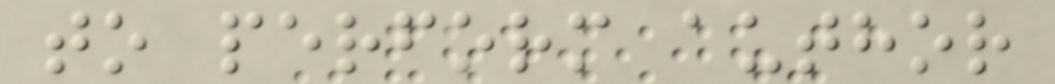to perform author
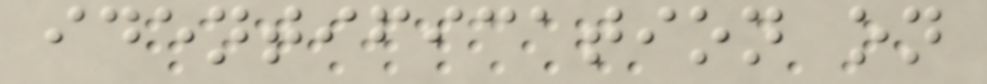identification on
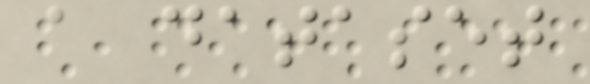a dataset
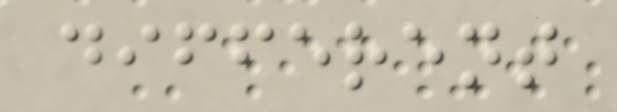different
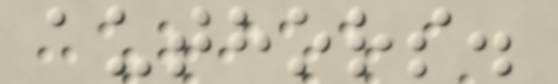authors.
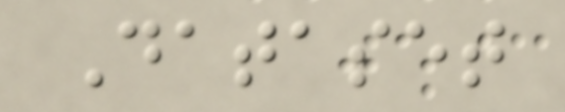Dataset
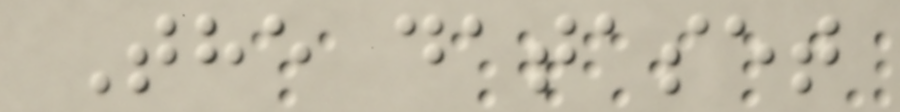The dataset
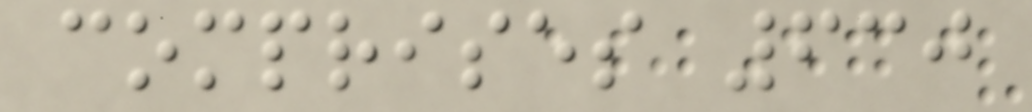comprises 630
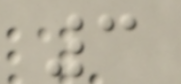3
